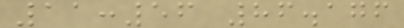11:56 86.176
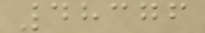48376
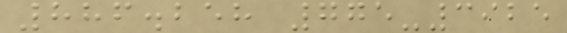886.258 775-3925
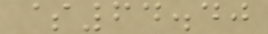$64.40
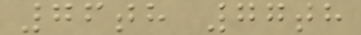76th 77th
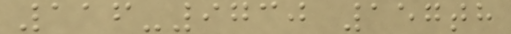116-9730 157th
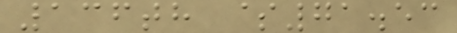136th $71.53
